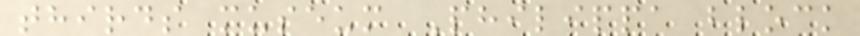thirds museum Philippa block
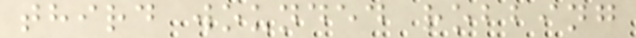third wounded robbing
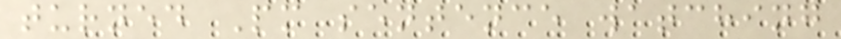turned Pm sentence watching
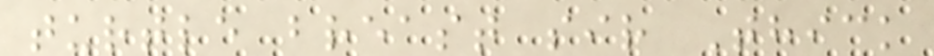turtle breast sir Thick
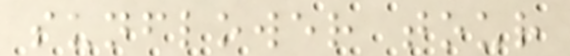sunflower tour
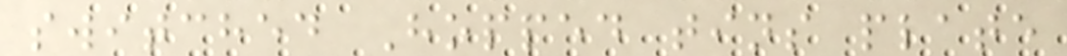switched Hopped tins plate
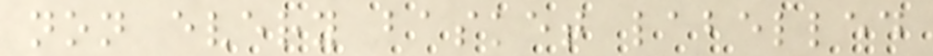non every basket labelled
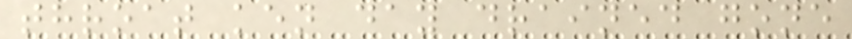throat ken day drained gone
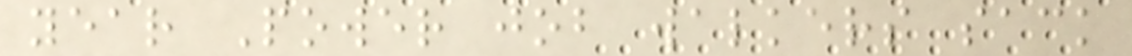year Power job walkers sack
